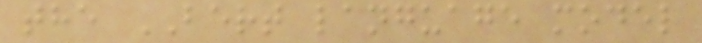the BERT language model
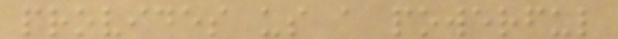provides us a powerful
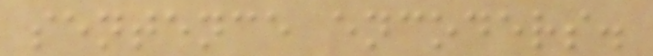sentence encoders.
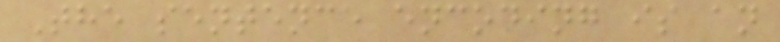The sentence encoding is an
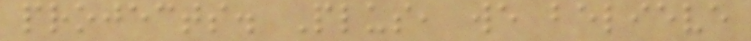projects. Plus, we believe
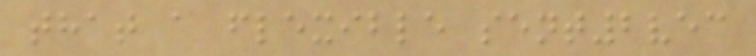that a flexible sent2vec
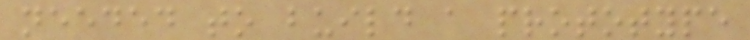needed to build a prototype
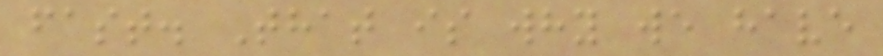fast. That is why we have
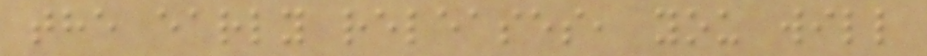the early releases, you will
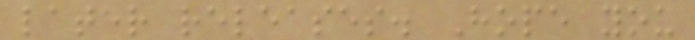later releases. Hope you
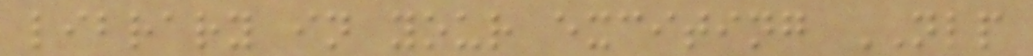library in your exciting NLP
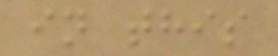in this
